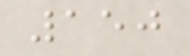150
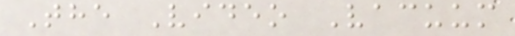The Video Vacuum
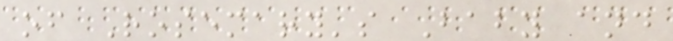of Rosemary's Baby and
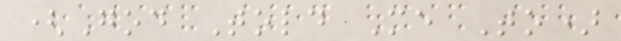(God Told Me To)
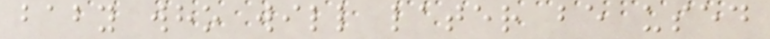baby who will later be used
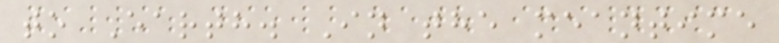to Earth. In the meantime
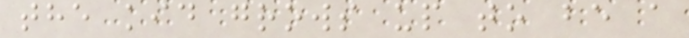the kid grows up to be a
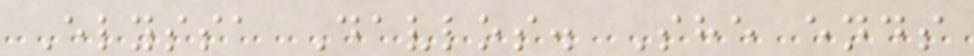Elyssa Davlos. She ends
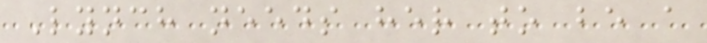Lynch needs her to be a
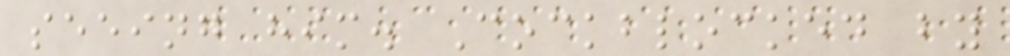seeing him. Cockblocked by
